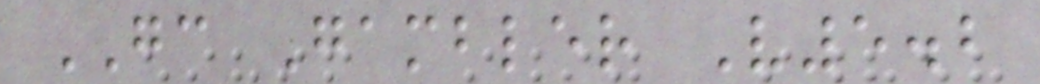GC Gambler V5.2
